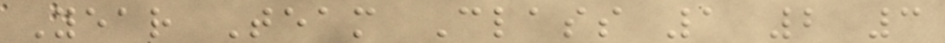Year Team Class 1 2 3
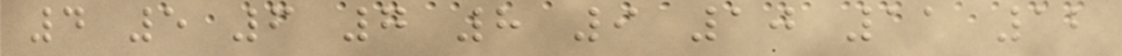4 5 6 7 8 9 10 11 12
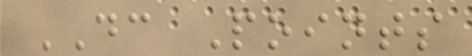DC Points
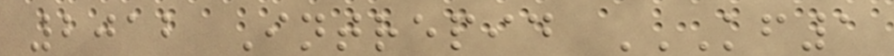2012 Intrepid KF1
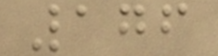176
